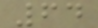64
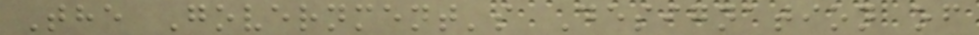The Government's Designation of
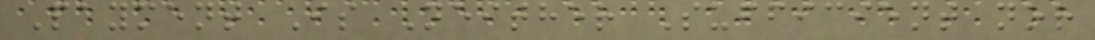Payment Is Neither Sufficient nor
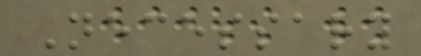Necessary
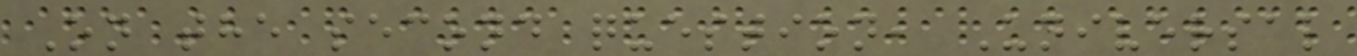On the second question, Universal
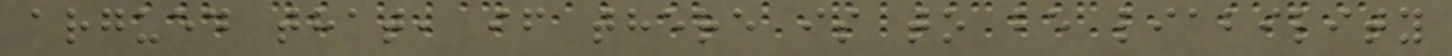argued that, if there is to be liability
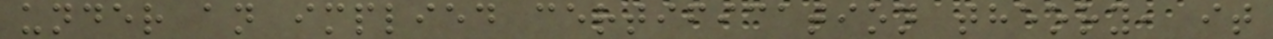under an implied certification theory, it
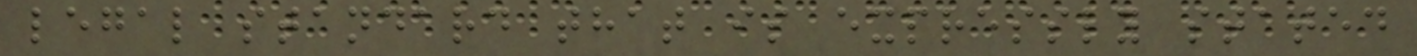legal standard that is expressly stated
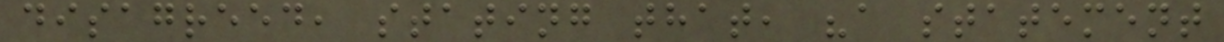disagreed, stating that, "a statement
